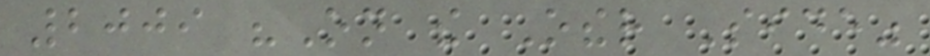2009 "On the Other Side"
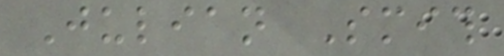Julian Smith
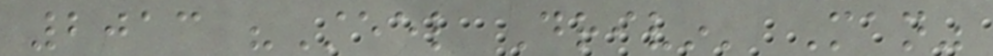2013 "Steel Drivin' Man"
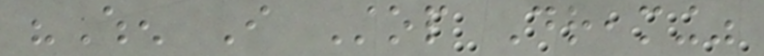"When I Stop Dreaming"
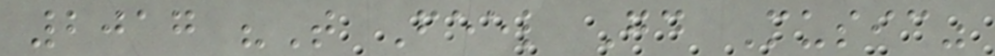2017 "That Feel Good Music"
